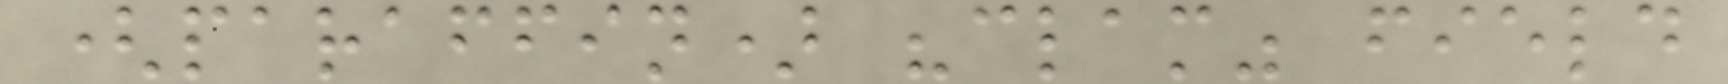(paraffin) "clam" field
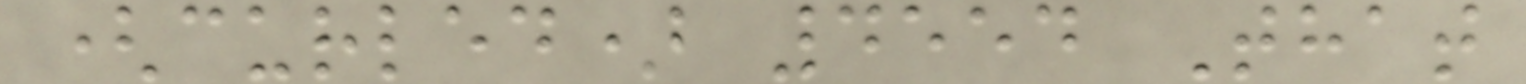(curled) 4554 That
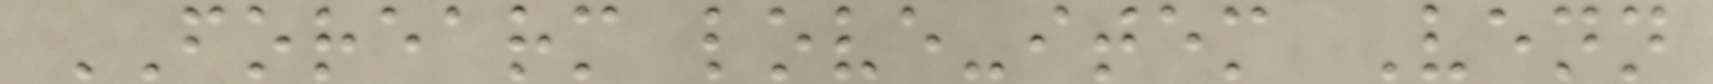FOREARM love-item Venn
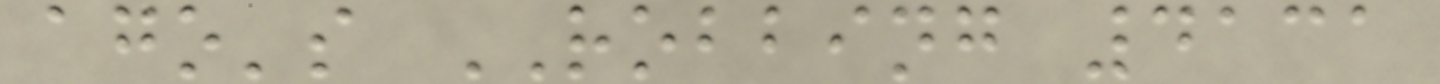ago's ROBBING 4131
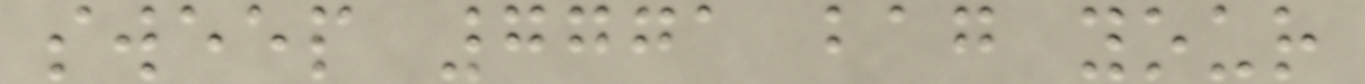sweep 7771 bag your
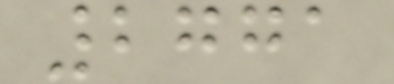2771
